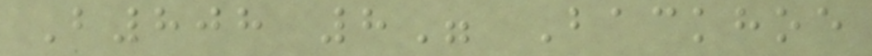B808 8" Backhoe
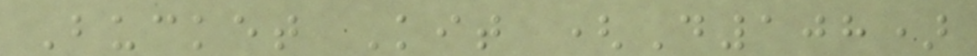Bucket Kit (D108)
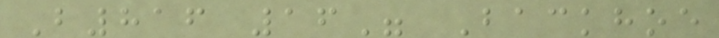B816 16" Backhoe
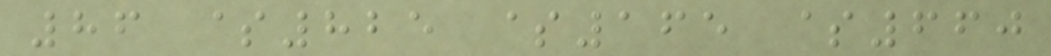86 $825 $165 $660
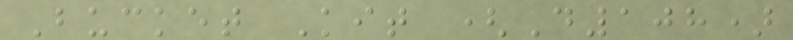Bucket Kit (D108)
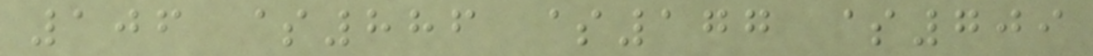106 $886 $177 $709
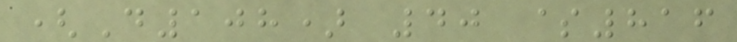(D108) 40 $816
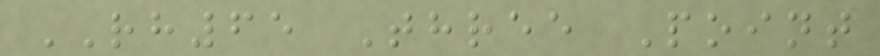RH65 Three Point
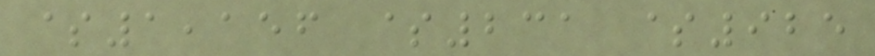$1,156 $231 $925
